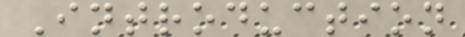Introduction
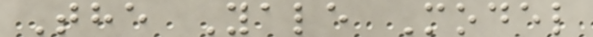The Yale Model
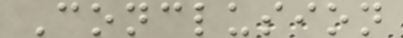Conclusion
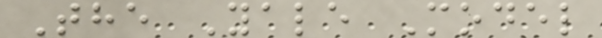The Yale Model
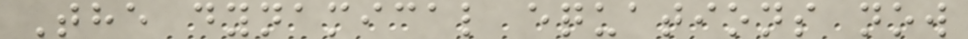The dynamical equations now
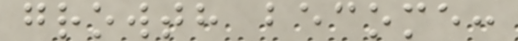growth become:
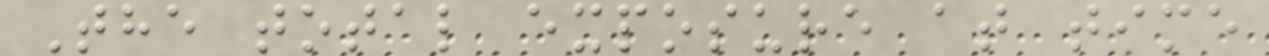The total exposure at time
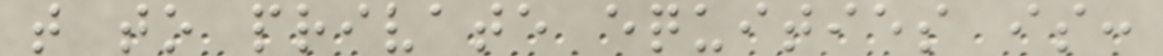t to private equities is:
